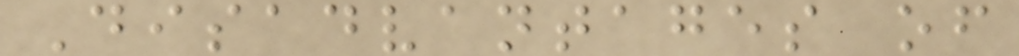Disadvantages of
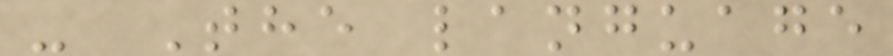- The language
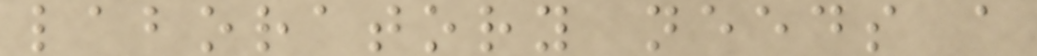laboratory needs a
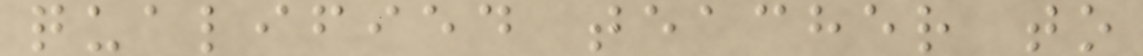qualified teacher to
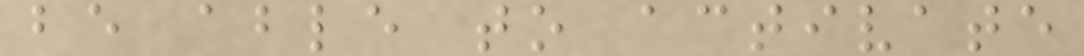be able to activate
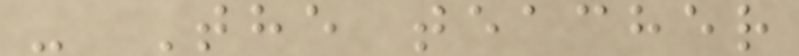- The teacher
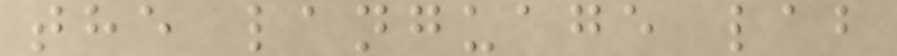the language lab
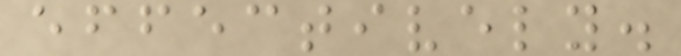effectively.
